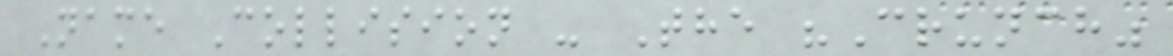Name Collision - The "Crunch"
